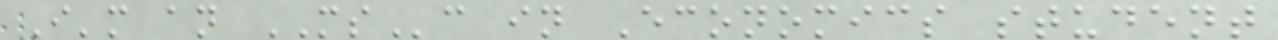I'm an MSc in Economics student
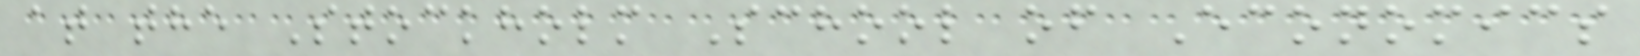at the Stockholm School of Economics
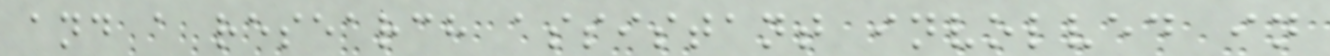and a research assistant involved in
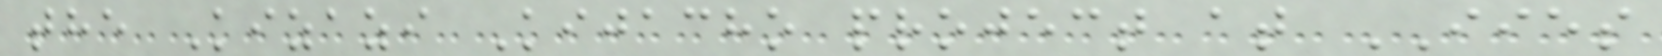the Kizazi Kijacho project at IIES
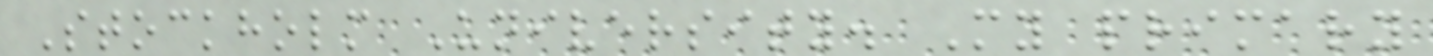Stockholm University. My primary
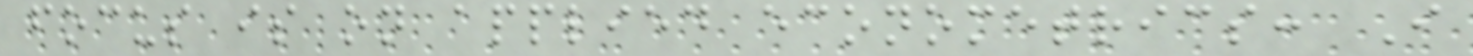focus is on applied econometrics: I
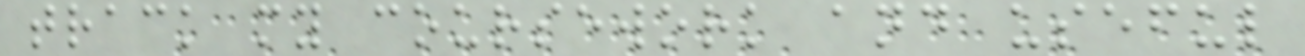track my coursework and useful
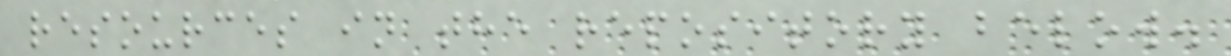resources in the repository below.
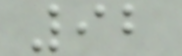92
